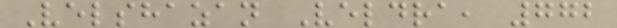Velshazan Veldra, 772
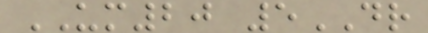UM20 5DR
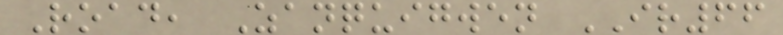Road, Zanquigwen IR66
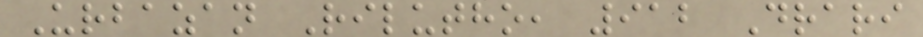Urbazan Rilutho, 912 Drari
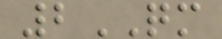2QM
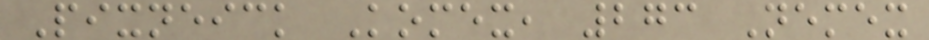Pixneick Komex, 273 Nemex
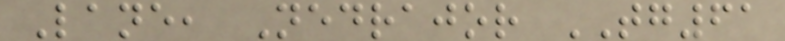Lane, Nedrajor TG61
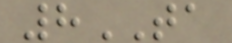8TA
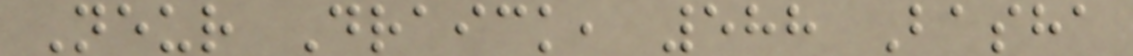Neur Draick, 588 Basha
